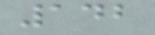142
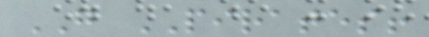GO PIRATES!
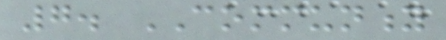7. COMMUNITY
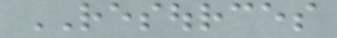RESOURCES
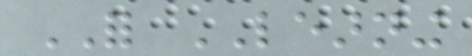FOR LEARNING
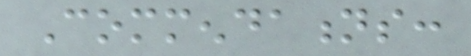Commendations:
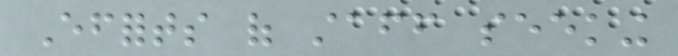Efforts of staff seeking
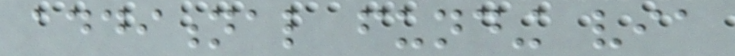additional funding via
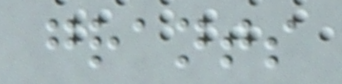grants
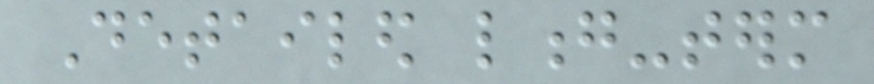Detailed long-term
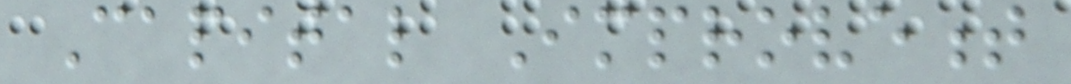Capital Improvement
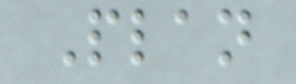Plan
